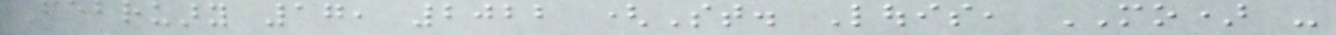February 17, 2022 (St. Louis, MO) -
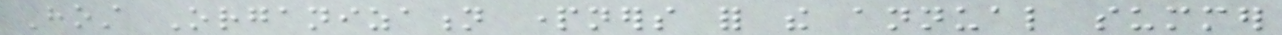Host Organization partners for the annual summer
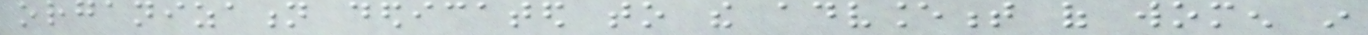organization dedicated to the advancement of women in
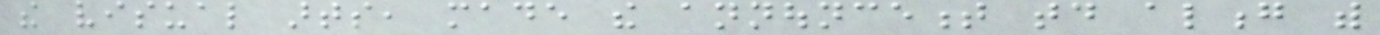the visual arts, made the announcement today along with
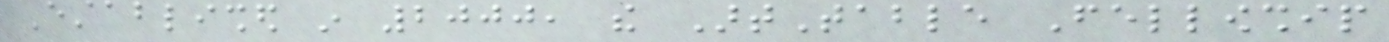Established in 2000, the ArtTable Fellowship
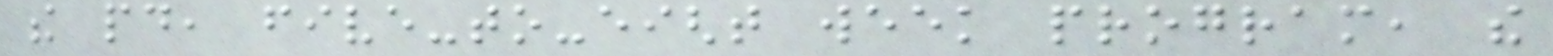the paid, five-to-eight week program, the
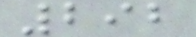292
